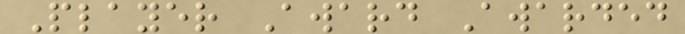Player Award Awarded
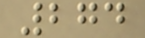274
